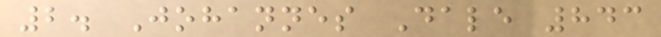2. Johannes Dale 843
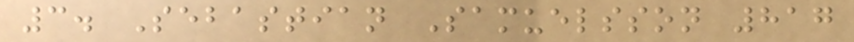3. Sebastian Samuelsson 817
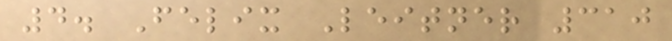4. Felix Leitner 310
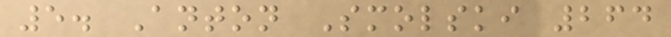5. Anton Smolski 264
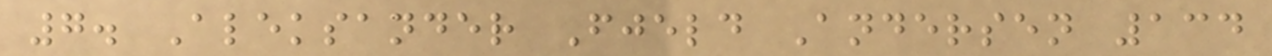7. Aleksander Fjeld Andersen 134
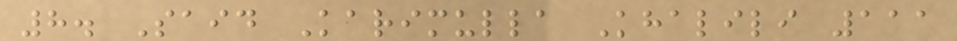8. Said Karimulla Khalili 111
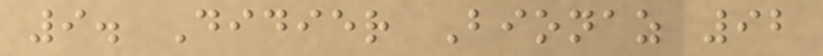9. Didier Bionaz 92
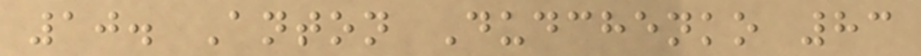10. Anton Dudchenko 83
